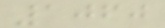1060
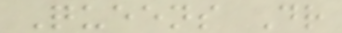Queens Dr
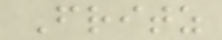Fritz
